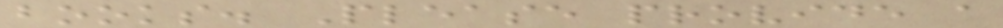books. Please provide a
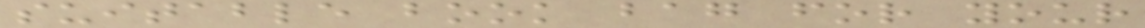suitable book bag for your
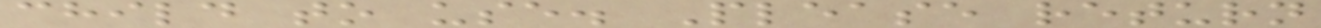child to use. Please return
